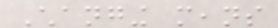Changing means
